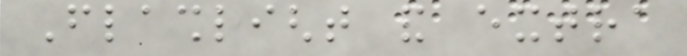Flashlight and extra
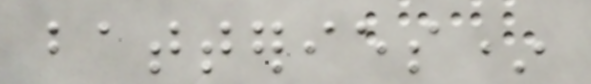batteries*
